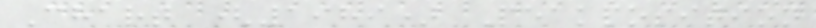Chart (1989) Peakposition
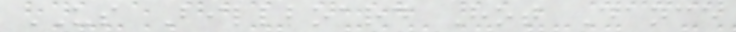US Billboard Hot Dance
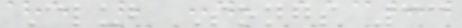Club Songs 33
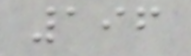196
